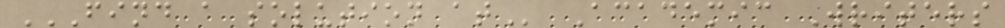FIND A SOLUTION AT Academic Writers
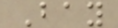Bay
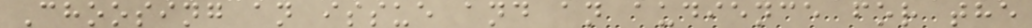Choosing an issue and an audience for the
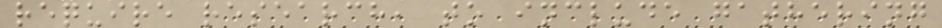require research, to include gathering
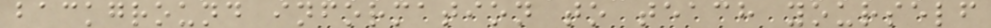background information to teach yourself
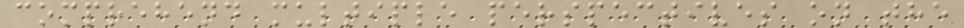comprehend multiple perspectives on the
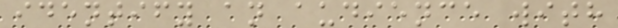identify an audience with
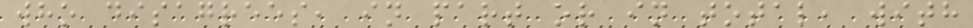who disagrees, in part or in total, with
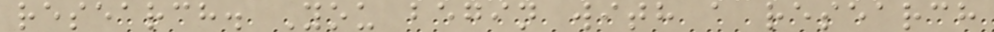research. You begin with a research
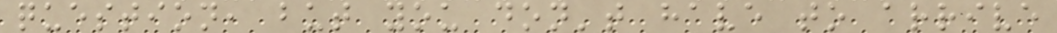question, but you don't have to arrive
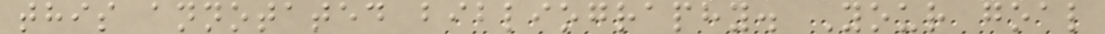this annotated bibliography. Your goal
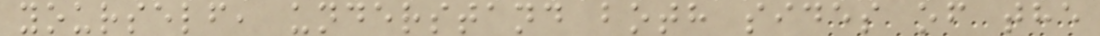yourself, understand both sides of the
